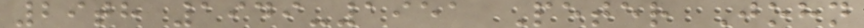29th 1949-1951 Peter John
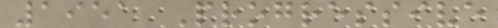1951 Progressive
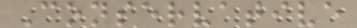Conservative
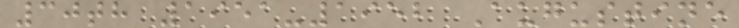30th 1951-1952 Augustine
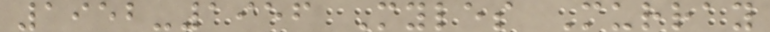1952-1956 Myles Murray
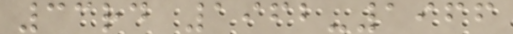33rd 1962-1966
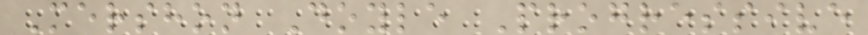Mershon Doyle Progressive
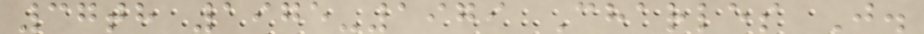37th 1975-1979 Charles J.
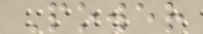Power
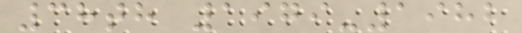38th 1979-1982
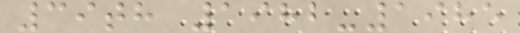39th 1982-1985
